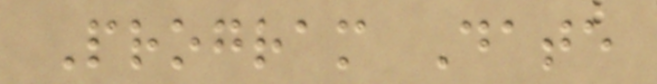Program Date
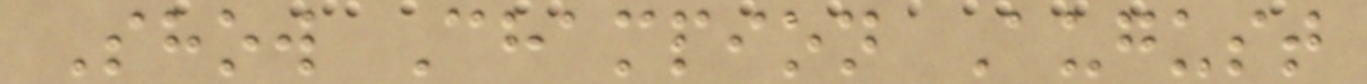Show Champion August
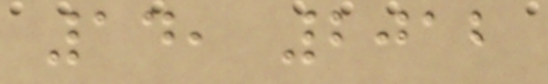14, 2012
